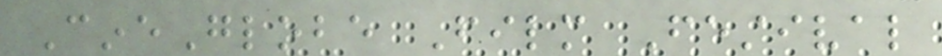CineGlobe Film Festival
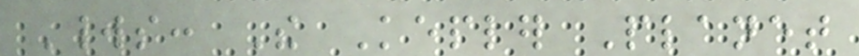Worlds: The Kepler Planet
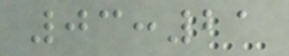03:21
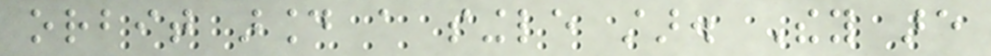orbit around a single star. They are
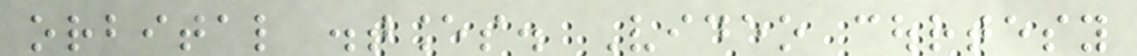orbital distances. Video courtesy
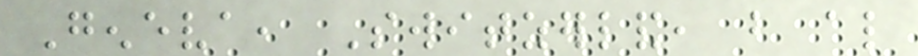Geneva, Switzerland, but also
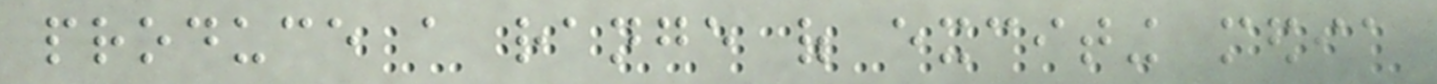produce a range of exciting media
